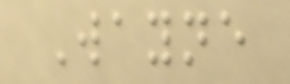Wayne
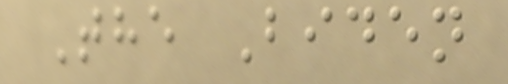The Biden
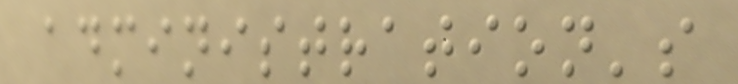administration's
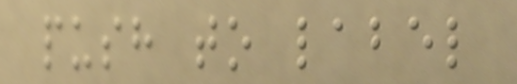push to label
